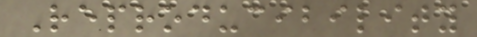Reproducibility
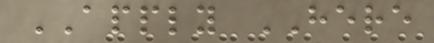APPLY HERE
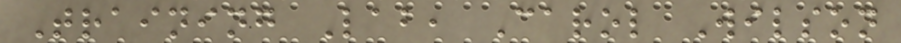Training Lab, Carol Wilson
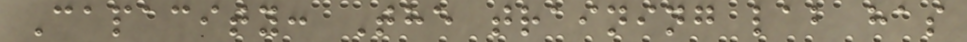Capacity: The training lab has
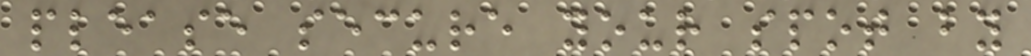please secure your spot by
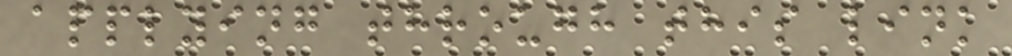applying through this link
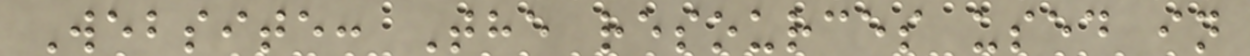Website: The resources used in
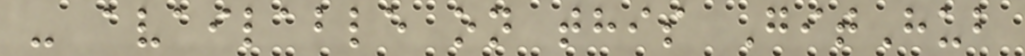- available on this GitHub
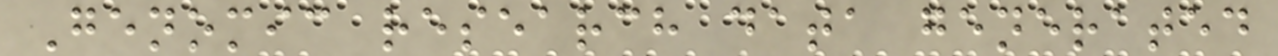Genomic research data generated
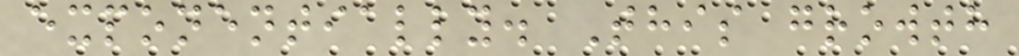exponentially. This growth
